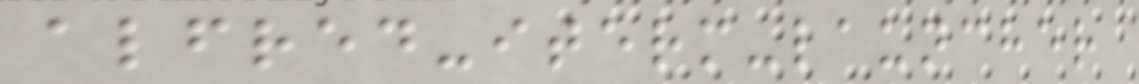alfred-iterm-launcher
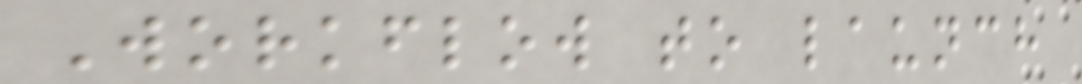Workflow to launch
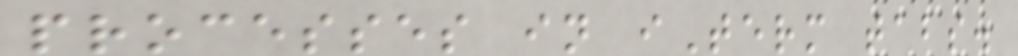processes in iTerm tabs.
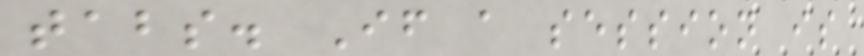tabs. If a session is
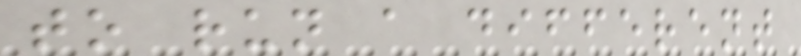to run a different
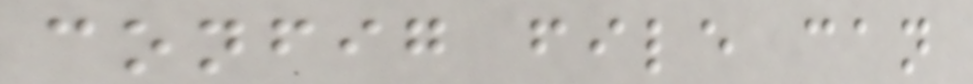config file can
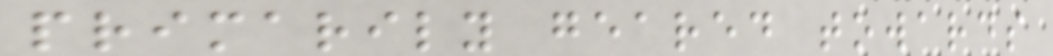primarily geared towards
